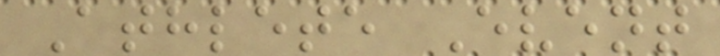Athlete Event
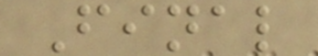Final
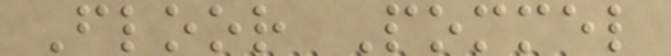Floor Pommel
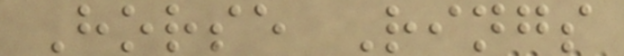Horse Rings
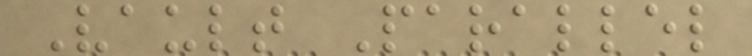Vault Parallel
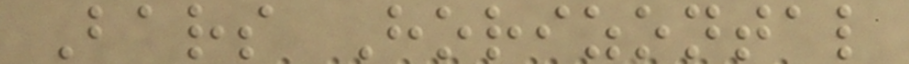Bars Horizontal
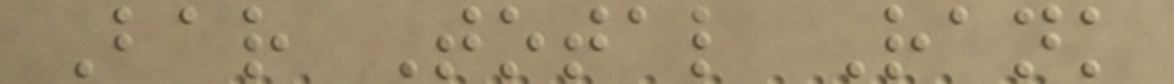Bar Total Rank
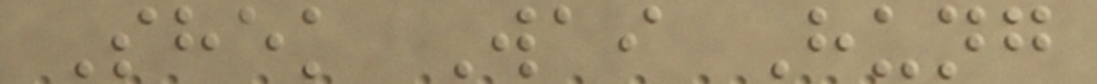Shek Wai Hung
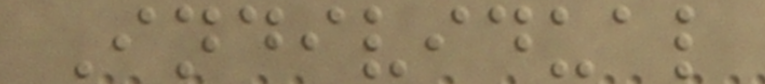Individual
